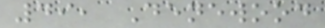49, Denewood
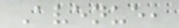Avenue,
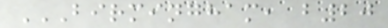BIRMINGHAM, B20
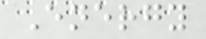Energy
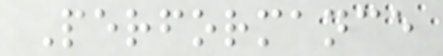Performance
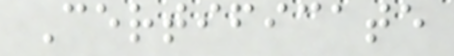Certificate
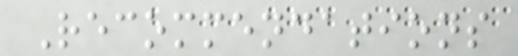Recommendations
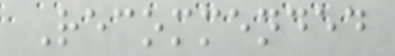Recommended
